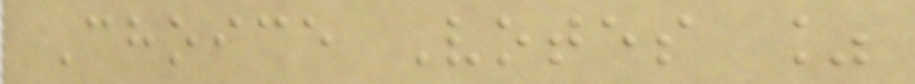Choice Votes %
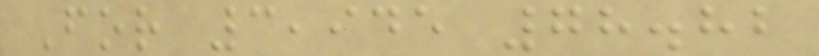For 3,945 78.82
